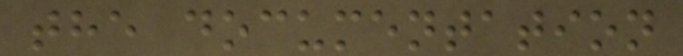the documentation
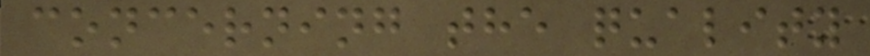concerning the quality
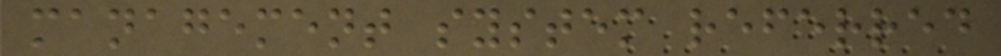management system referred
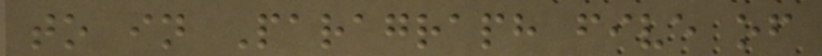to in Paragraph five of
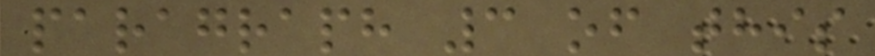paragraph 3 of this
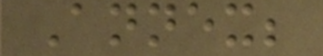Annex;
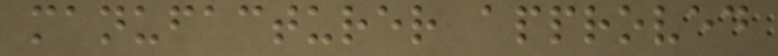manufacturer approved
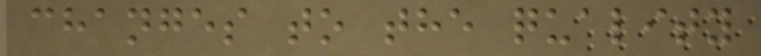changes to the quality
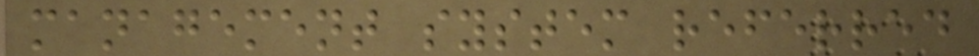management system referred
